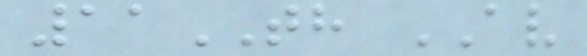11TH AV
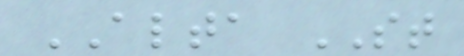ALTA ST
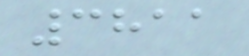3811
